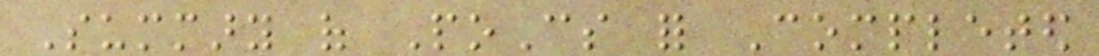Summary of PoCs for Completed
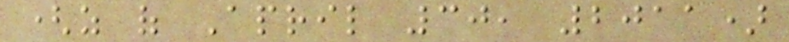(as of April 30, 2011)
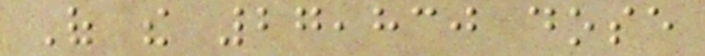Of the 27,830 dose
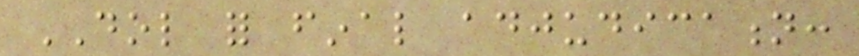DOL for final adjudication:
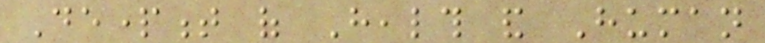Department of Health and Human
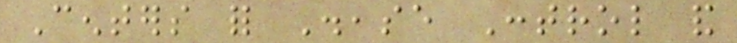Centers for Disease Control and
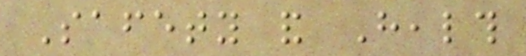Safety and Health
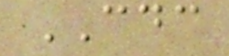CDC
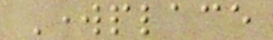Workplace
